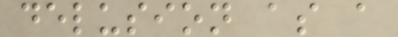delusion as a
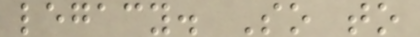legacy. So to
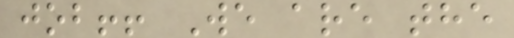job!! We are the
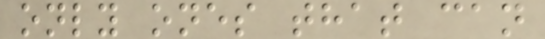only ones that can
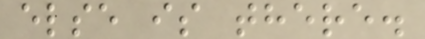else is there.
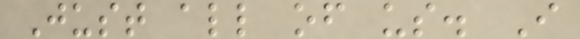Just all of us. I
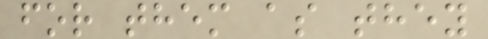for them as they
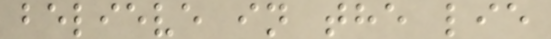believe in the lie
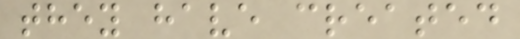they have created
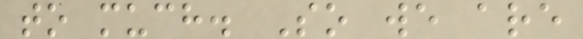to much. So we are
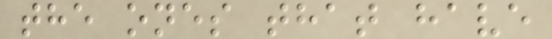the ones that have
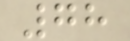78
